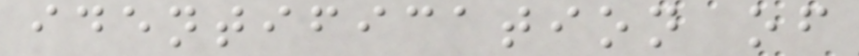identification of
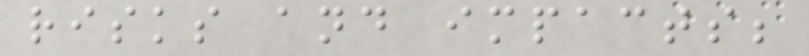risks and impacts;
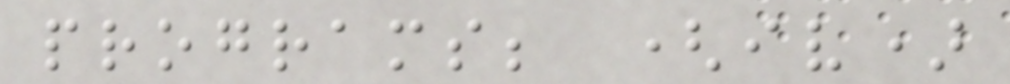programs; (iv)
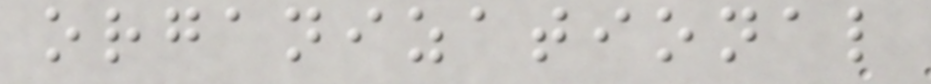organizational
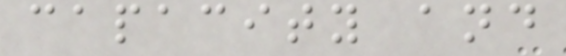capacity and
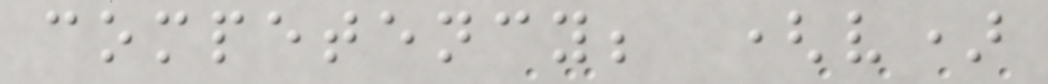competency; (v)
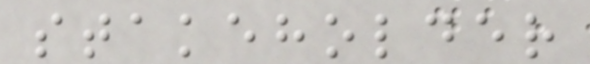stakeholder
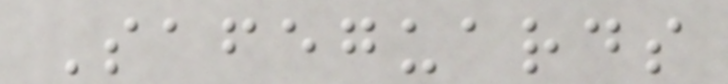Safeguards
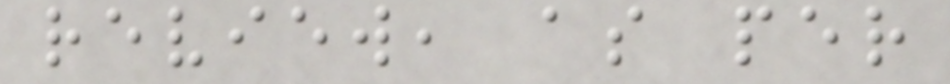review, as per
